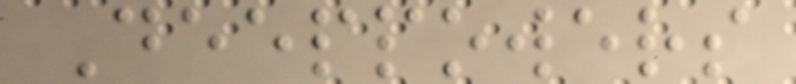Deeppowers
